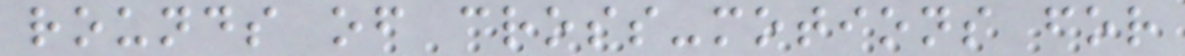rounds of cross-motions for
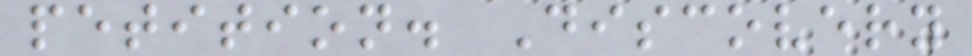petition. Discovery
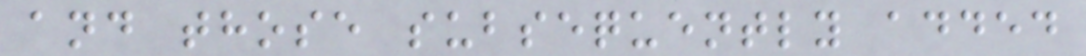and those subsequently added
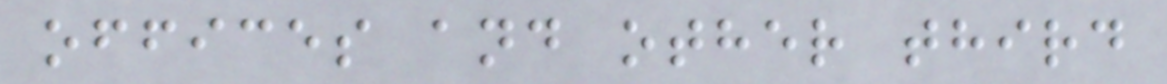offices and other third
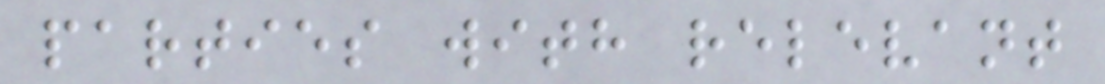parties with relevant
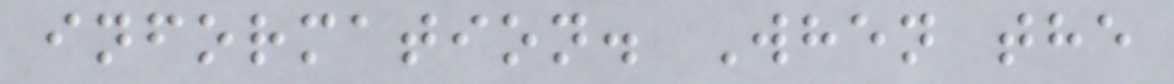information. When the
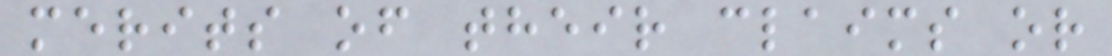merits of their claims or
